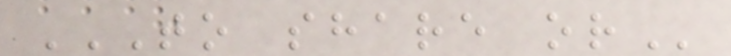TO SHARE OR
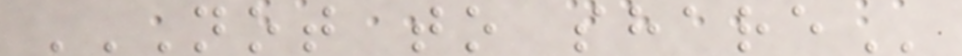NOT TO SHARE
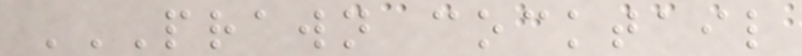PRAWN COCKTAIL
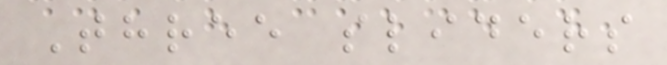Three sliders
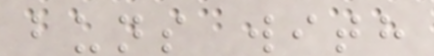buns with
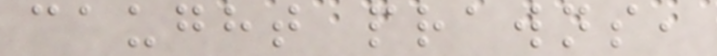caught prawns,
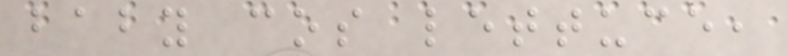baby cos lettuce,
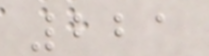221
